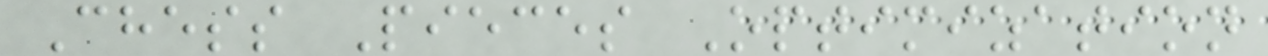Chess Pieces Optimization
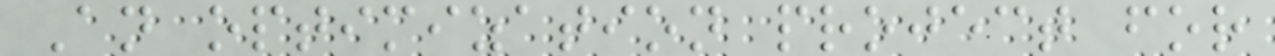An optimization project for
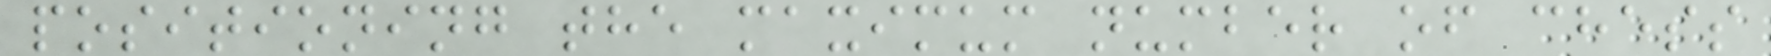positioning the maximum number of chess
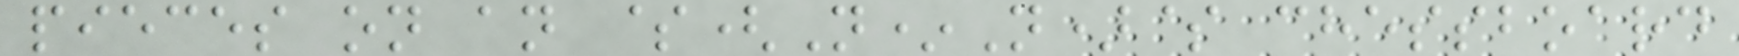pieces on an $(N*N)$ chessboard
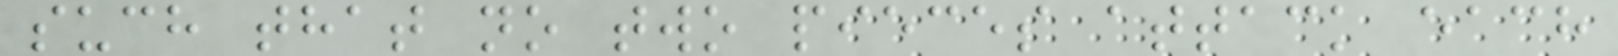such that no two pieces attack each
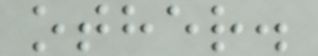other.
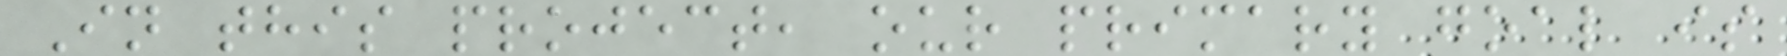In this project, our primary goal is
